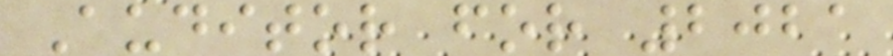Auditor for 2021
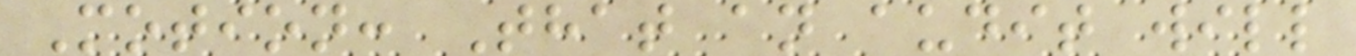Motion: That an audit will
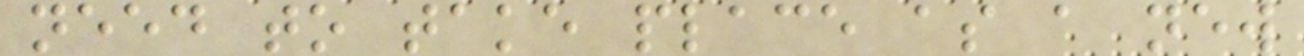need to take place as a new
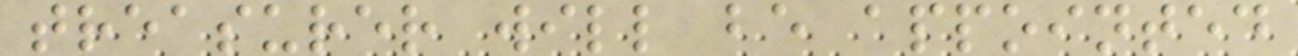treasurer will be appointed
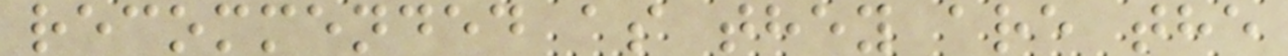recommended as they are the
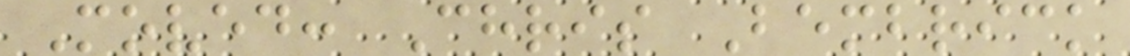Moved: Chris Bembrick
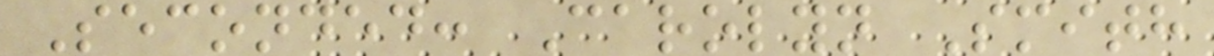Seconded: Carolyn Smith
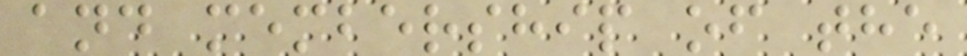and membership of the
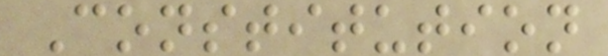Constitution
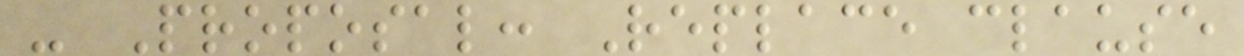- Proposal: Replace clause
